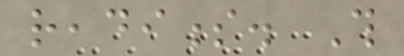readiness. This
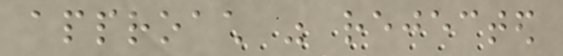approach was rejected
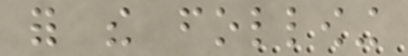for the following
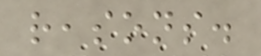reasons.
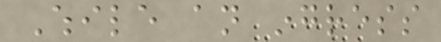While an ingress
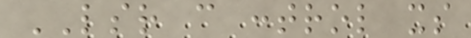LSR can control its
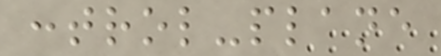control-plane
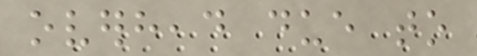overhead due to
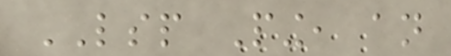LSP Ping, an
